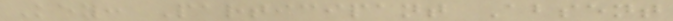Key: Participant Absent
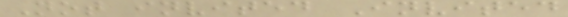Not invited Invited
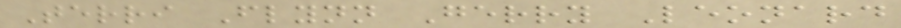Terri Flynn Gerry Leonard
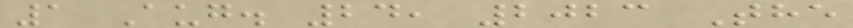1 Aug. 24, 2023 The
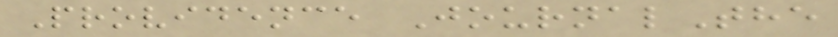Providence JournalThe
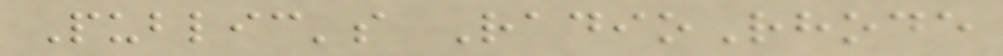Public's RadioRhode
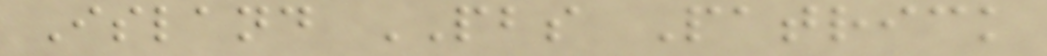Island PBS Patrick
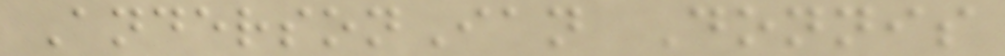AndersonIan Donnis
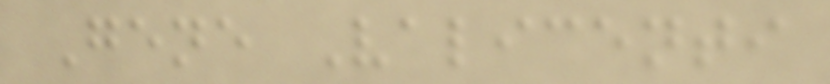Gene Valicenti
